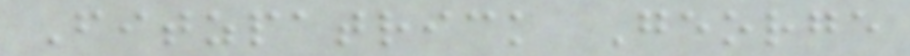Fitzpatrick George
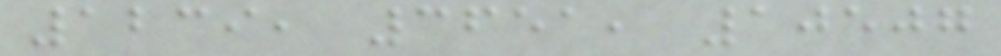1239, 3651, 10507
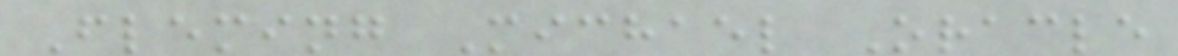Fleming Michael Oracle
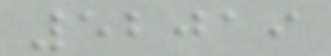52019
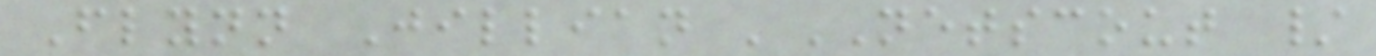Flynn Jillian 'NETSCOUT /
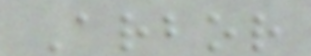Arbor
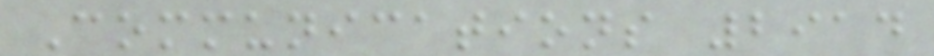Communications 2914
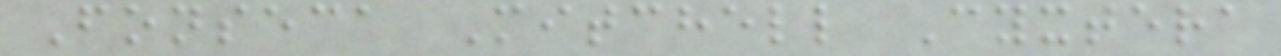Fonseca Mitchell Cyxtera
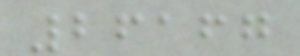26167
